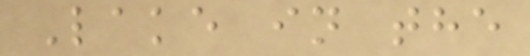Lake in the
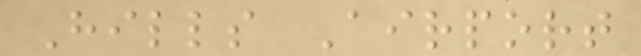Hills Airport
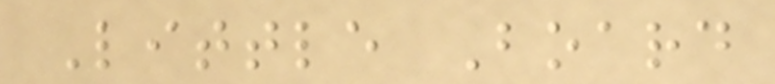Little Board
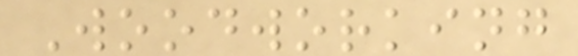Woodworking
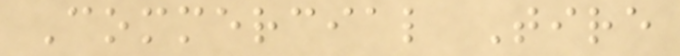Commercial Tire
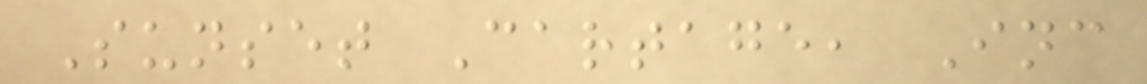Sunset Cartage, Inc
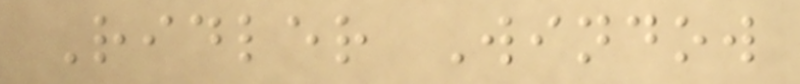Ridler Window
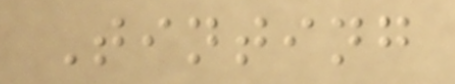Tinting
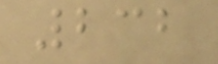232
